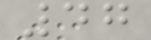47
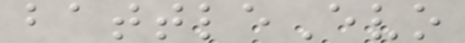battleEvo
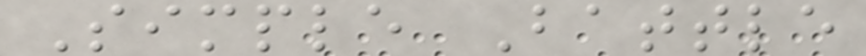Simple Battle
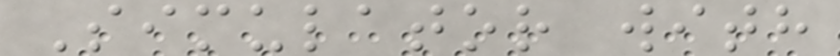Simulator with
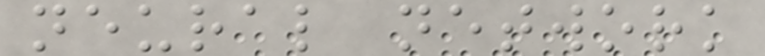neural network
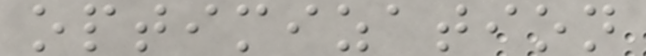optimization
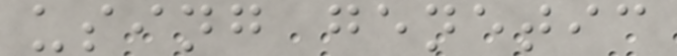using genetic
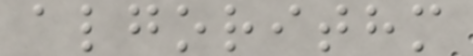algorithm
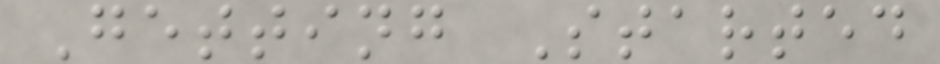Getting Started
